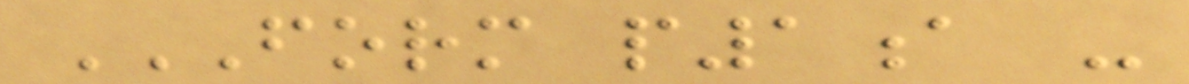FORM P1A -
